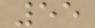55
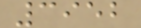3952
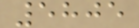5805
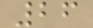26
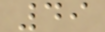49
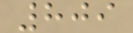809
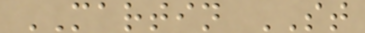MARTIN ST
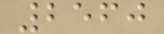2560
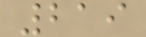219
